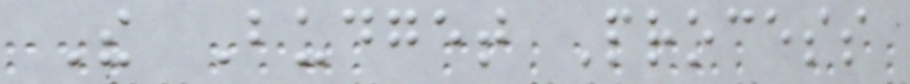The Budget Process
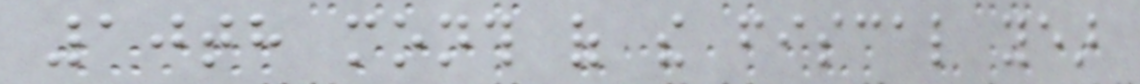10th month of the fiscal year
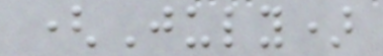(July)
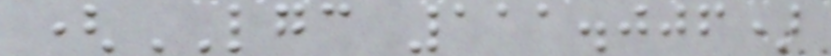(LGC 111.006)
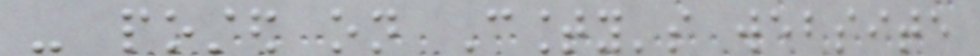- posted on County's website
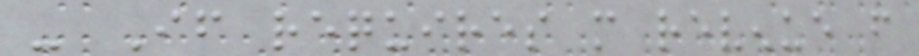- If requires more revenue from
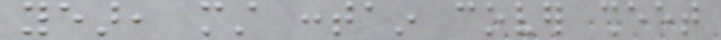year, must contain cover sheet
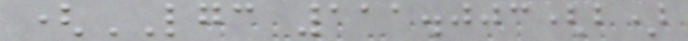(LGC 111.003(b)
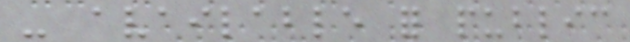- available for public
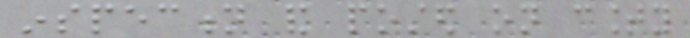inspection and posted on county
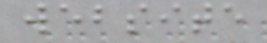website
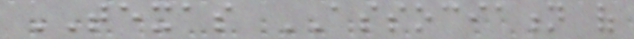TEXAS ASSOCIATION of
